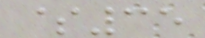$35
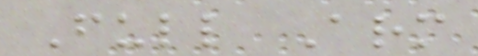Full Arm
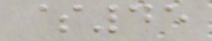$45
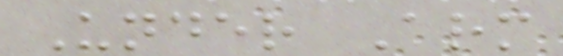Under Arm
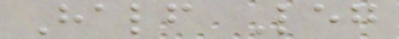Half Leg
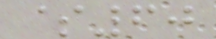$60
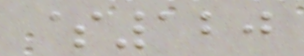$120
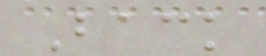Back
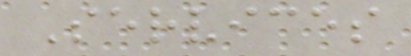Services
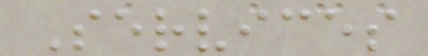Services
